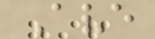Ave
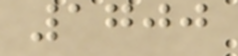1700
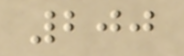200
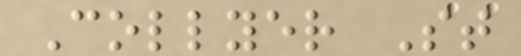Collyer St
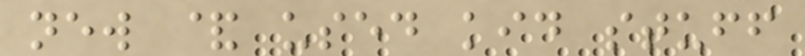new & used kid stuff
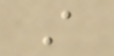A
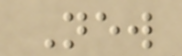New
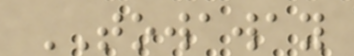TOWAWAY
